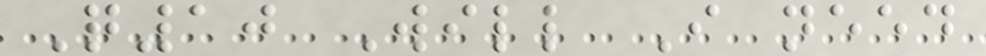Q10 Will I need
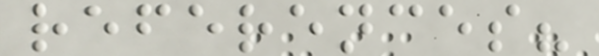references?
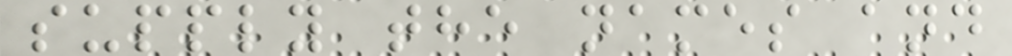supply the names and
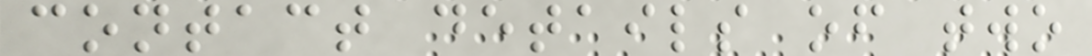contact details of two
